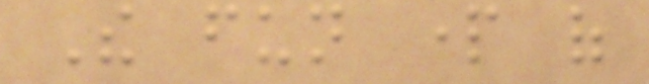The fun part of
